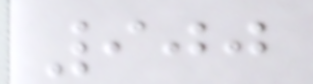900
